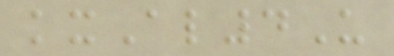kxAl4U
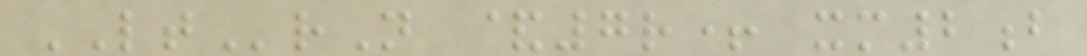LTrN &7r+ xm2b
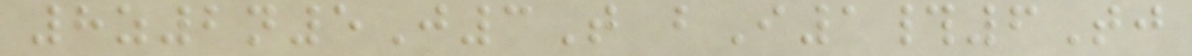8z2n5J3T bI1#6Tj
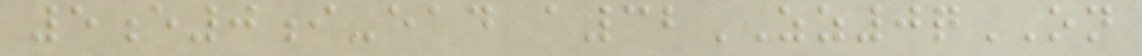5e0i-ead a32ZZ0qON
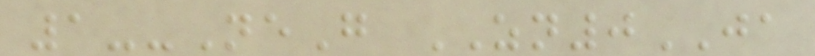1--NeG ZN0JA
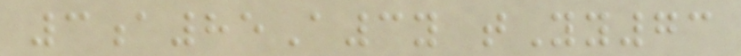3a85A3y tYy73
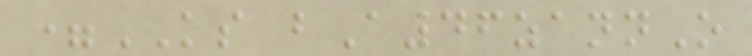=KS bA46zannO
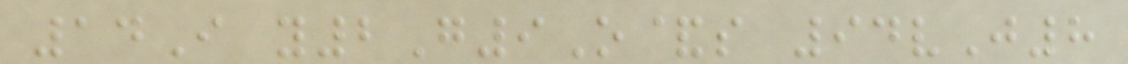14I y2G9O&s 94vJ8
